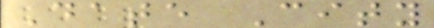Date City
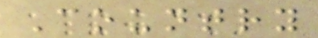Country
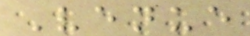Venue
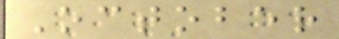October
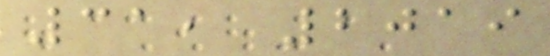31, 2019
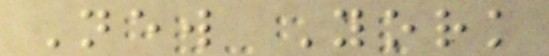New York
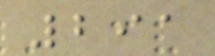291
